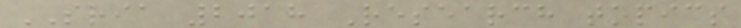SRIA 2018 Research topics
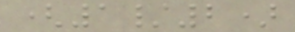(1/2)
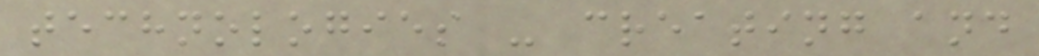technologies - creating and
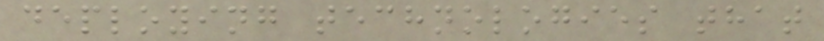deploying technologies that
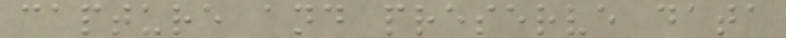capture and preserve data
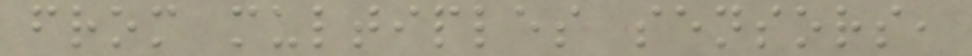from multiples sensors,
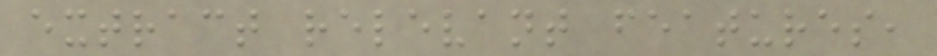extract relevant features,
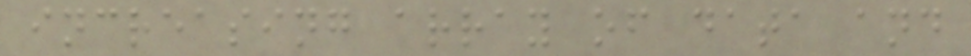increasing array of data and
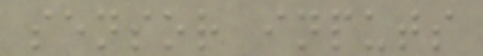sensor inputs
